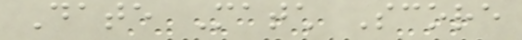Date Match Score
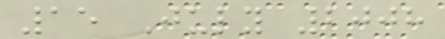15 July 2008
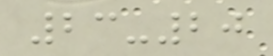23-20
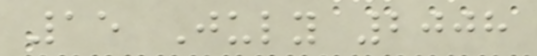15 July 2008
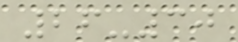26-30
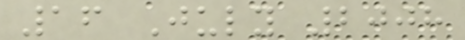16 July 2008
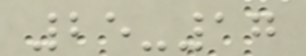25-17
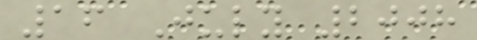16 July 2008
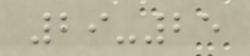29-25
